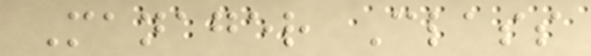Manager Class
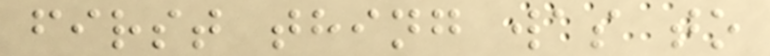first thing was to
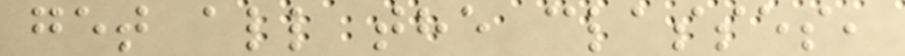get all the classes,
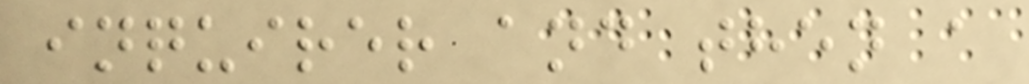inquirer and then a
